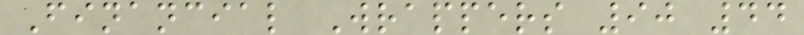Financial Wrappers 90 44
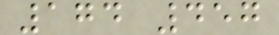174 457
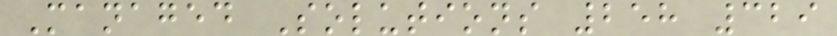Managed Solutions 258 329
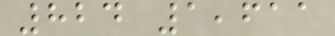824 1,611
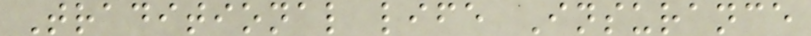Traditional life Insurance
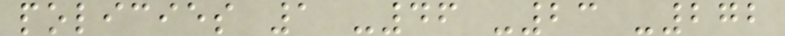policies 1 -46 -23 -272
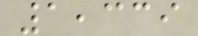1,339
